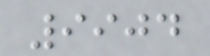9904
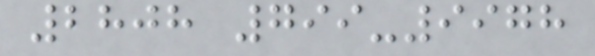2808 799-9978
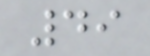49
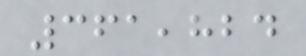361,824
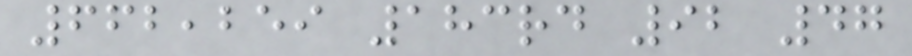662,259 183rd 92 47
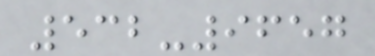532-9657
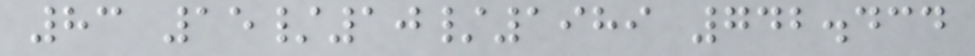83 15/10/1989 742.434
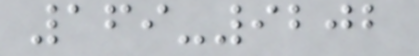169-9202
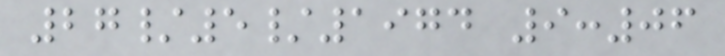27/5/1974 9:06
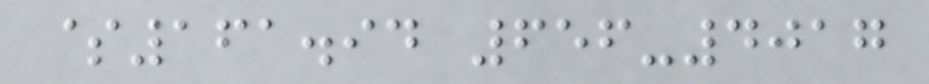$161.94 656-4017
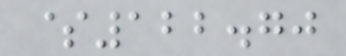$122.70
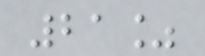21%
